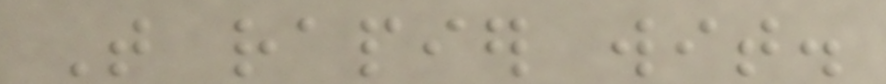That rapier wit.
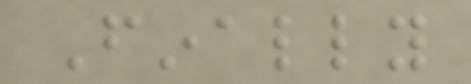Finally
